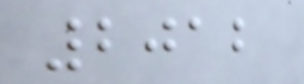2012
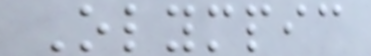Olympic
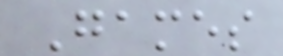Games
